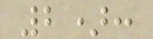2):
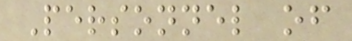Personnel of
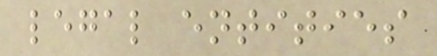legal entities
